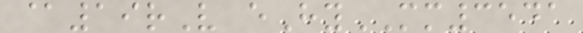@19rV eHyMM3541
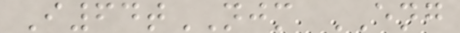I64tNJM ENG
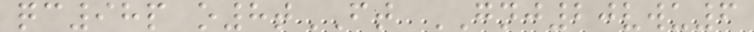qc98p o8tFT GNJ20vwu6
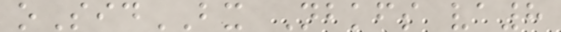oSidBX Nbkfs va8
